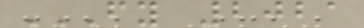FY 2021
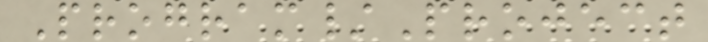Program/Project
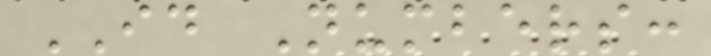ID Numbers:
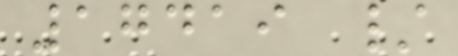17419 /
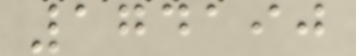174190
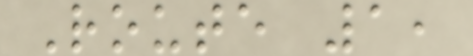Route 1,
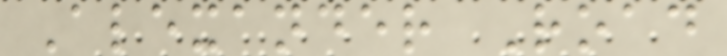Alexander Road
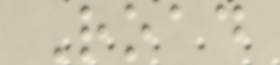Road
